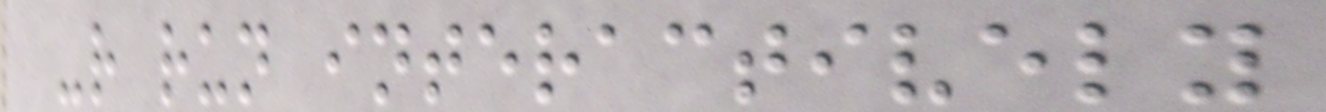-r run interactively
